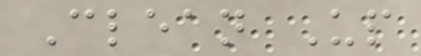Clean Up
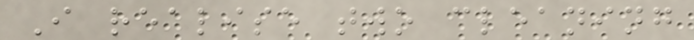I realise two cleaning
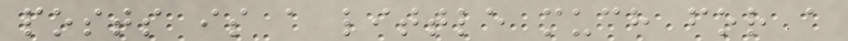posts is a little much for a
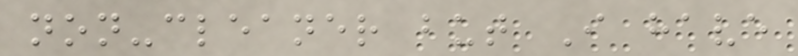non-cleaner but I have
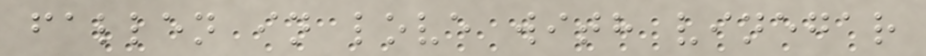fallen in love with vinegar
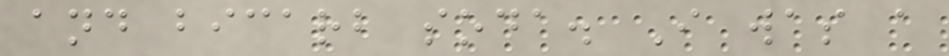and bicarb soda. I was a
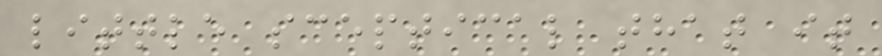little sceptical that it
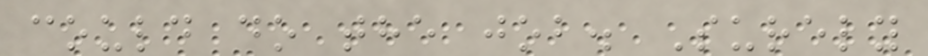could do the job. Surely
